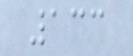133
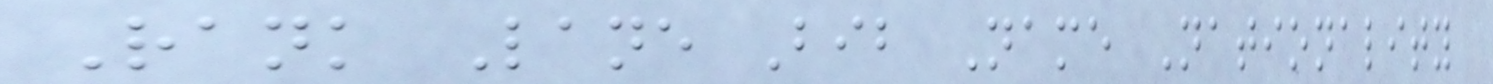Rank Lane Bib Name Nationality
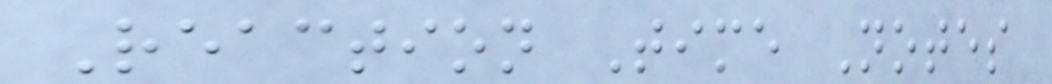Reaction Time Notes
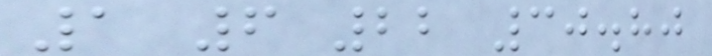1 6 22 30.80
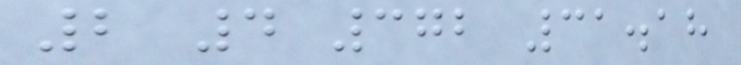2 4 372 31.18
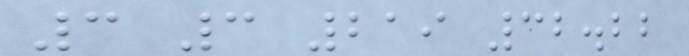3 3 219 32.22
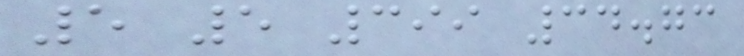5 5 399 34.73
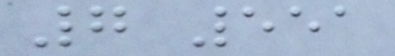7 551
